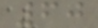60
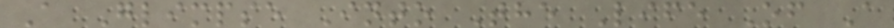A Glimpse Into The Life Of A
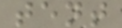tent
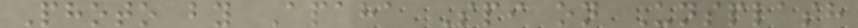Photo by Apaha Spi on Unsplash
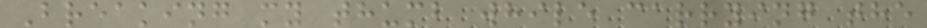Breaking my thumb while carrying the
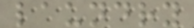laundry
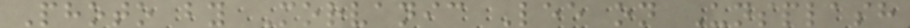Photo by Morvanic Lee on Unsplash
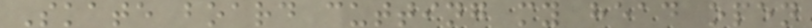Skate board cutting my head open
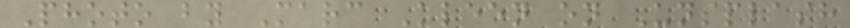Photo by Marc Kleen on Unsplash
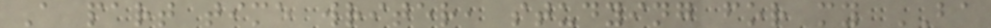A part time writer, studying for my BA
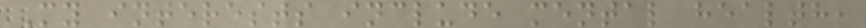My interests include mental health,
